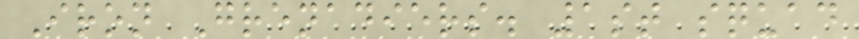Iron Grenadiers. 1st squad
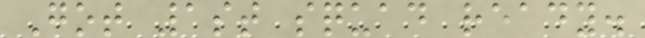Got 1st squad ready.
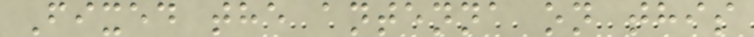Fixed the antenna on this
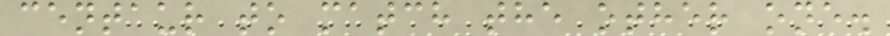centaur to match the other one.
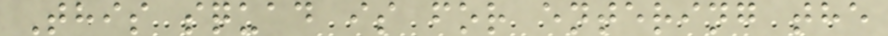This squad is for entering the
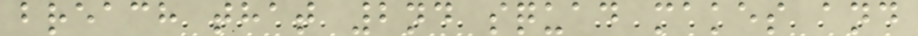breach that 2nd squad makes and
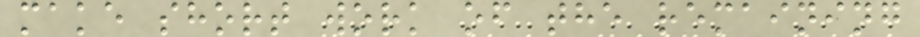make short work of the remaining
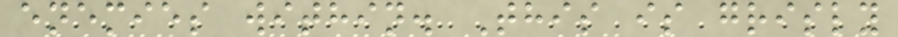enemies within. This is grisly
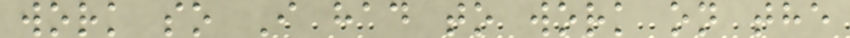work so I had to work on the
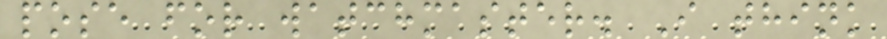pose for watchmaster. I think
